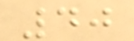40
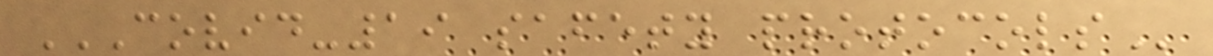COVID-19 SAFETY PROTOCOLS
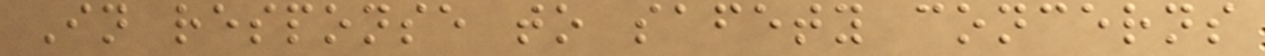In response to safety concerns
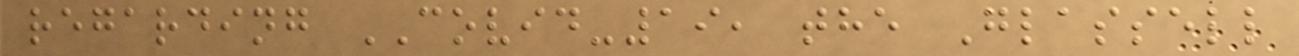regarding COVID-19, the Glassell
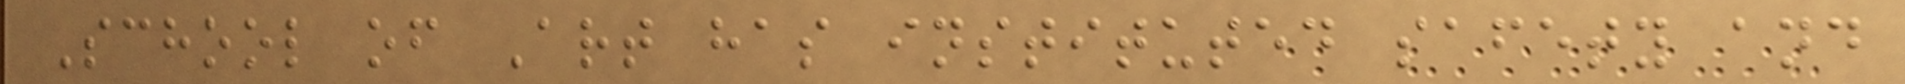School of Art has instituted safety and
